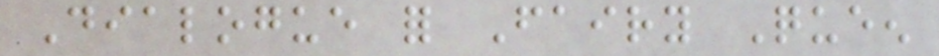Dialogue for Fairy Queen
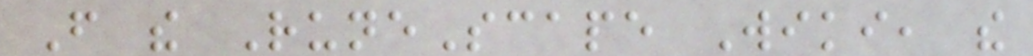From the RuneScape Wiki, the
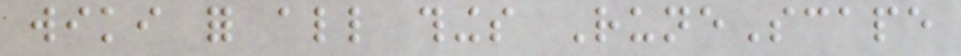wiki for all things RuneScape
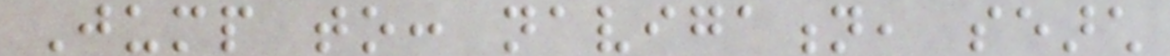Jump to: navigation, search
